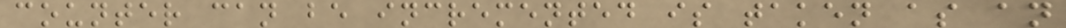counter can be incremented is taken as an
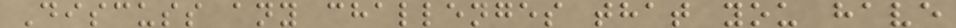Discuss any challenges that you have
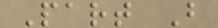Part B
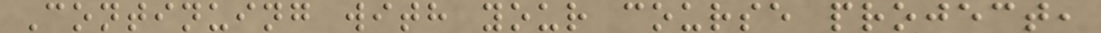Continuing with your course project,
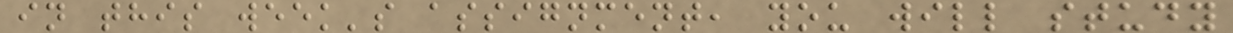in this week's assignment, you will study
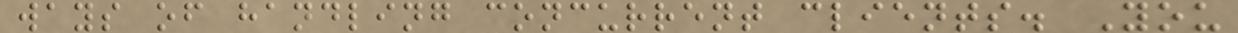ways of handling concurrent clients. You
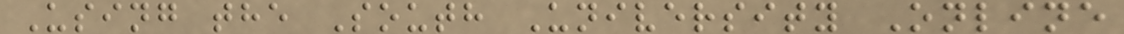Using the South University Online
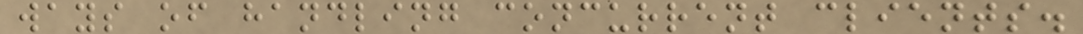ways of handling concurrent clients.
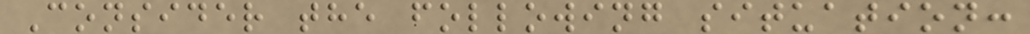Consider the following situation:
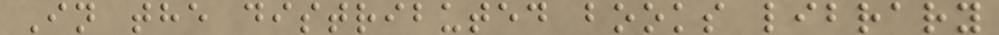In the distributed books library
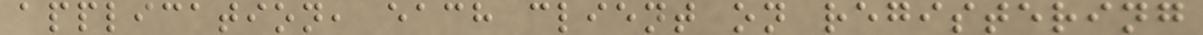application, each client on registering
